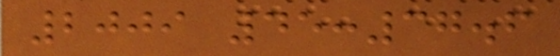2009 45:37.6
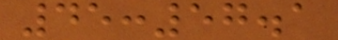45:57.1
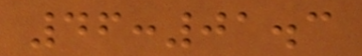46:01.3
